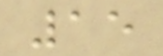15
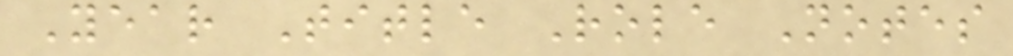Year Title Role Notes
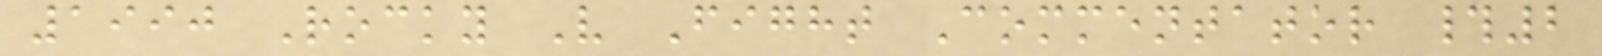1990 Rocky V Fight Commentator #2
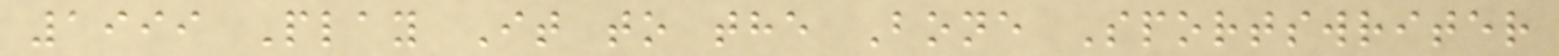1999 Play It to the Bone Sportswriter
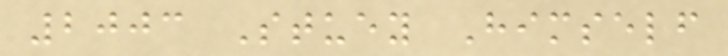2003 Stuey Himself
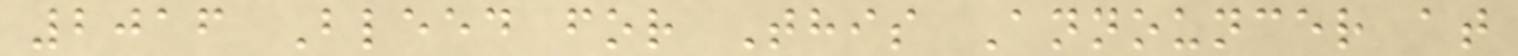2016 Bleed for This Announcer at
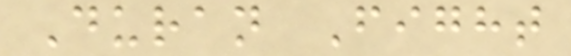Duran Fight
